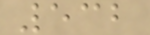532
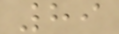89
